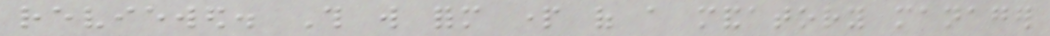reviewed. This will form part of a mandatory manager
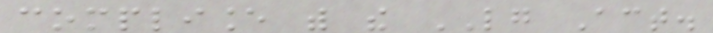compliance with the LG Act.
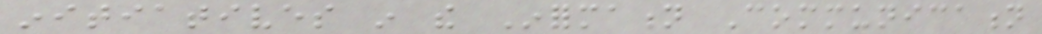initiatives in the Information Communication
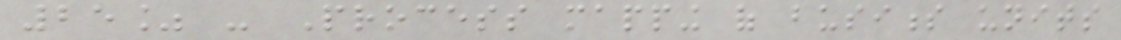25% - Process mapping of business units
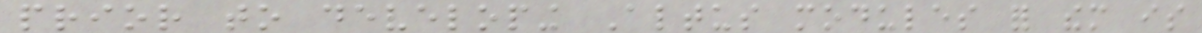prior to developing Altus modules for them is
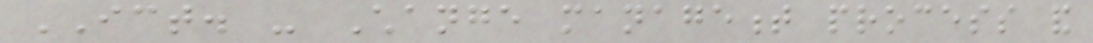ICT. - Change management process and
